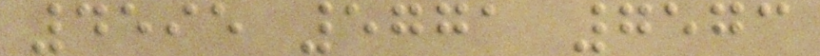4595 5771 7573
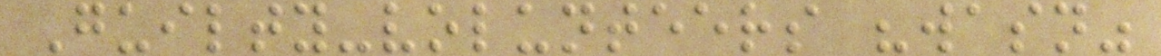Guilty-volunteers "wasn"
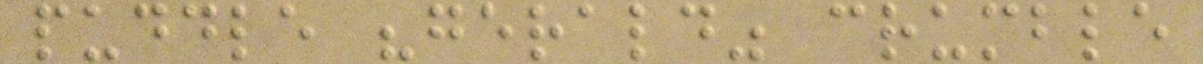puddle "gerald" crumble
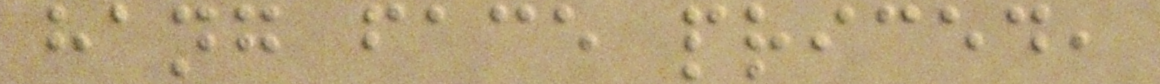hang face priced,
